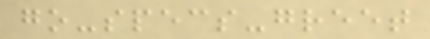go-specs-greet
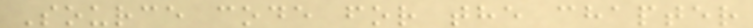Source code for the chapter
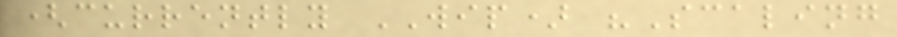(currently WIP) "Scaling
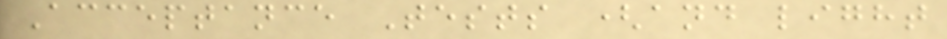Acceptance Tests (and light
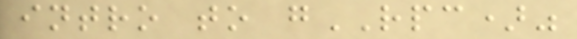intro to gRPC)"
